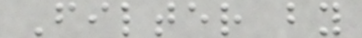Filter by
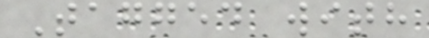Tagged with
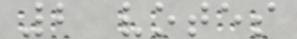2 votes
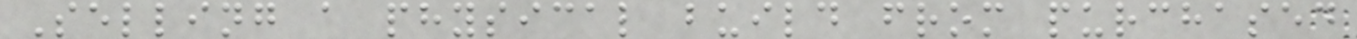Selling a physical build from purchased
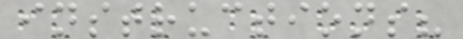instructions?
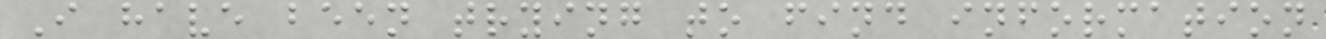I have been trying to find information
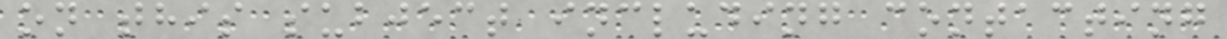on this subject including contacting
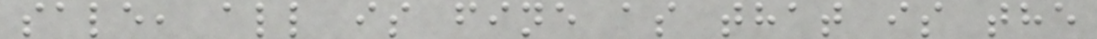sale, all is fine as that is the
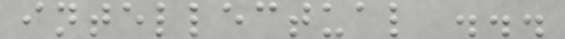intellectual ...
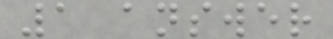1 answer
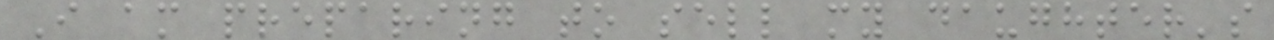I am preparing to sell my daughter's
